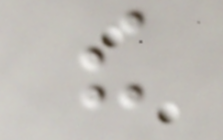the
